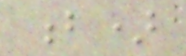b)
